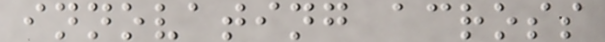innovating across
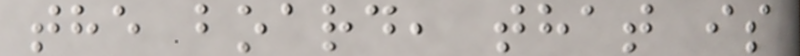the board, that is
